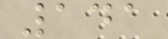141
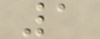1
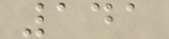141
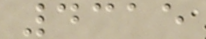4315
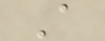A
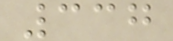337
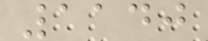1140
